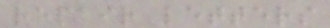repair letters
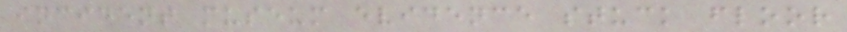incident museum evidence stuck floor
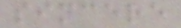sincere
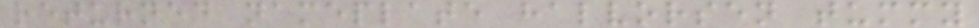returned nameplate halvorsen tummy
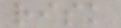risk
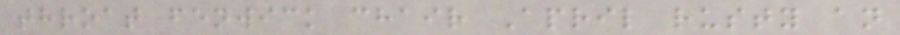throat fenwick chair April rusty an
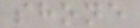shone
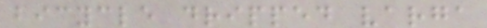bicycle dripped varga
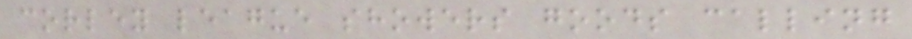corley league showers goods calling
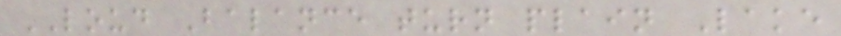LOUD Balance turn plain Lake
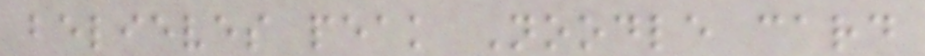believes peak Noodle card
